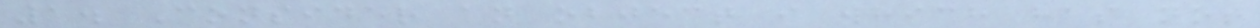1. Consider an object i which has not
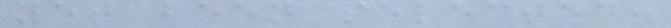yet been selected.
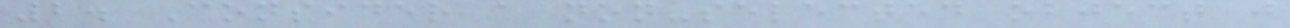2. Consider a non-selected object j
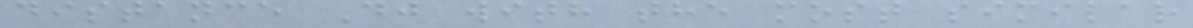distance Dj with the most similar
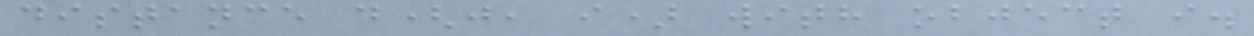distance d(j, i) with object i.
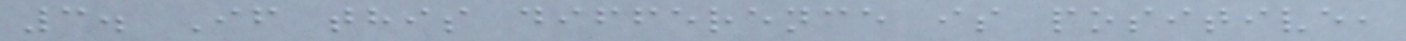3. If this difference is positive,
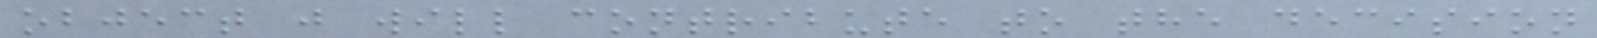object j will contribute to the decision
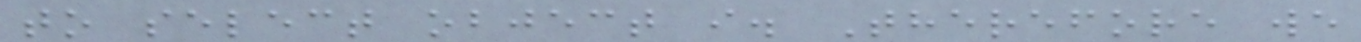to select object i. Therefore we
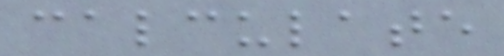calculate
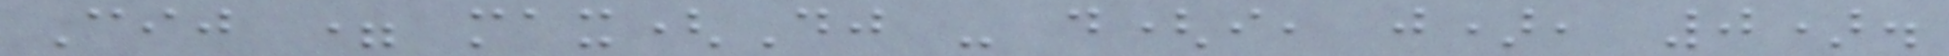Cij = max(Dj - d(i, j), 0).
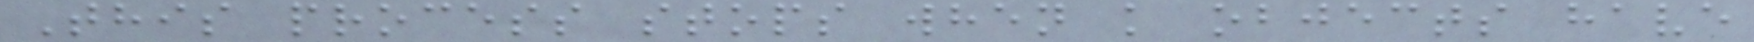This process stops when k objects have
